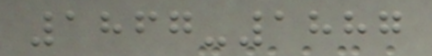1867-1887
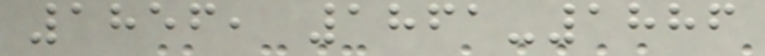1856, 1861-1886
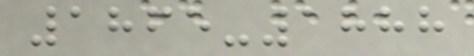1865-1888
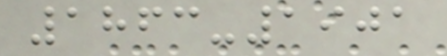1863-1901
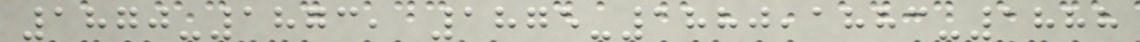1870-1873, 1875-1880,1883-1888
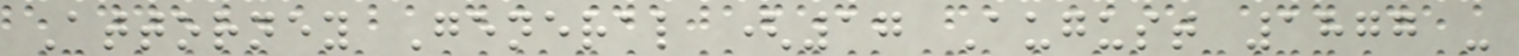Attorney General (17 August 1877 -
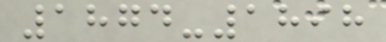1874-1898
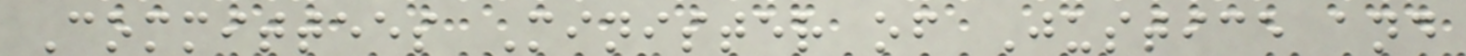Committees Minister of Justice and
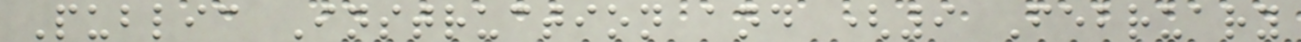Public Instruction and (9 February
